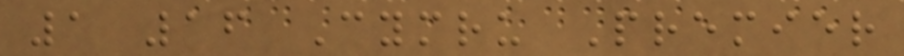1 16 Cymru Premier
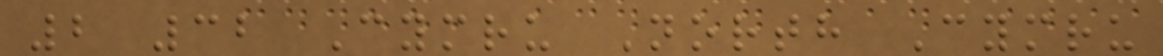2 32 Cymru North Cymru
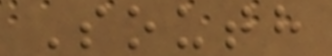South
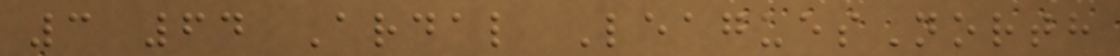3 64 Ardal LeaguesNorth
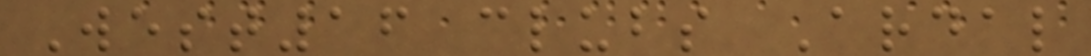West16 clubs Ardal
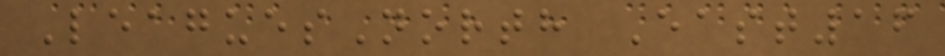LeaguesNorth East16
